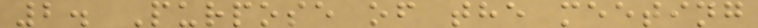2. Purpose of the meeting
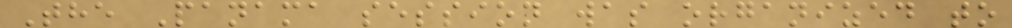The Panama session was organized to
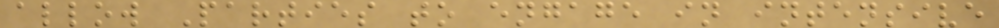allow Parties to engage in intensive
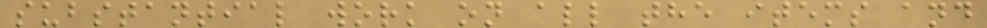substantial work on all the items and
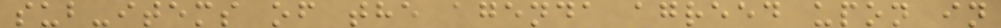sub-items of the agenda agreed upon in
